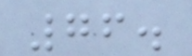76.
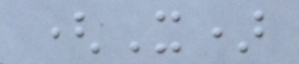(X)
